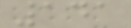141
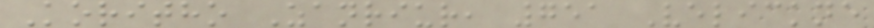Koritho Zanriur, 751 Velickne
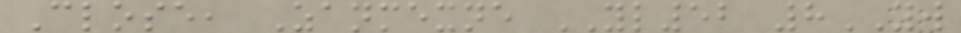Close, Zanmexne YL52 8YW
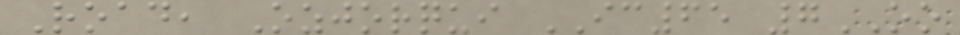Road, Ozjorqui IC65 7OO
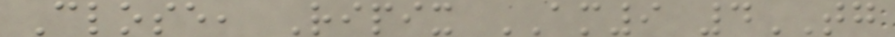Close, Ripix AM9 4TG
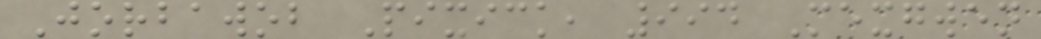Jorbawob Pixick, 994 Mexgwen
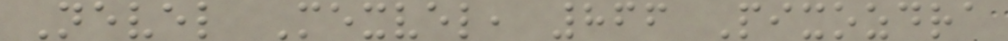Nevel Mexvel, 866 Pixozdra
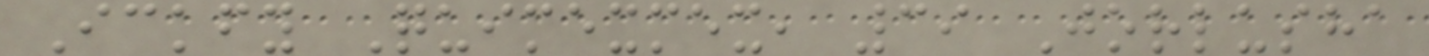Ickfy Quimexmex, 39 Jorlusha
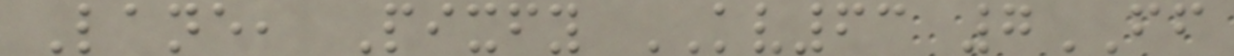Lane, Pixfy KV63 7FF
